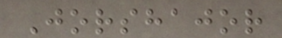Jorshajor
